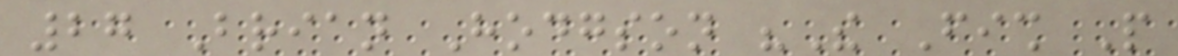27 Brian Hodgson "The Fish People
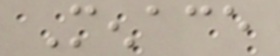Menace
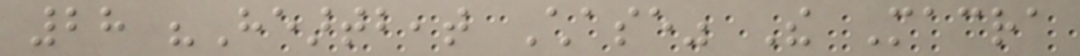28 "Heartbeat Chase" The Macra
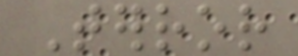Terror
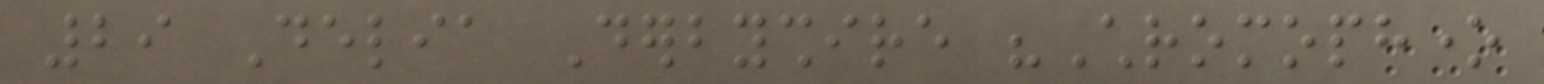29 Delia Derbyshire "Chromophone
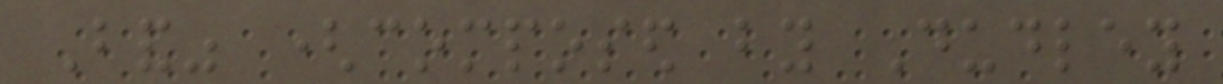Band" (composed by Dudley
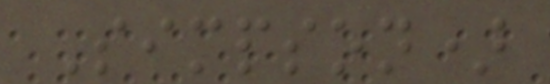Simpson)
